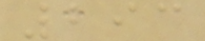293
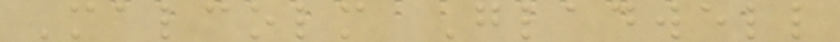Malcolm Gladwell
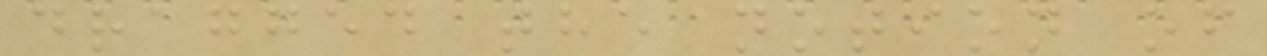dragged the notion of
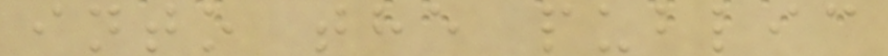into the public
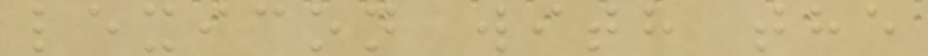lexicon with the
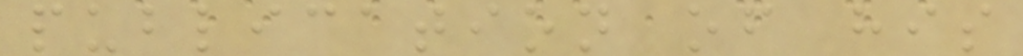publication of his
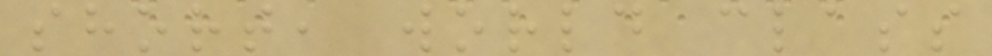short, world class
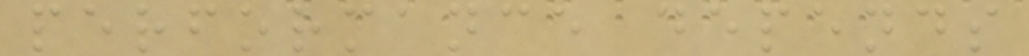performance depends
